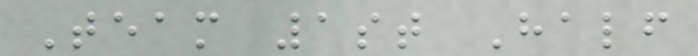Team 1st Half
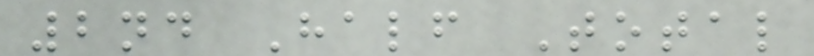2nd Half Total
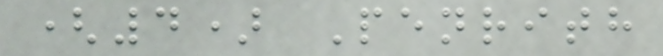(4) Penrith
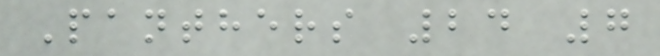Panthers 24 7
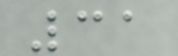31
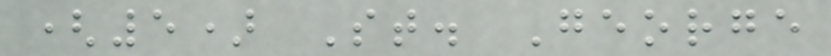(5) St. George
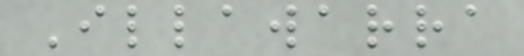Illawarra
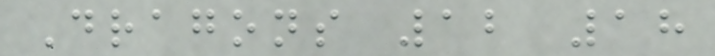Dragons 12 18
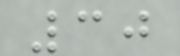30
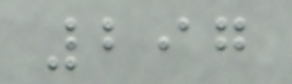297
